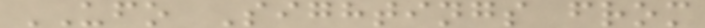UFO Sightings from
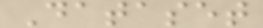Dataset
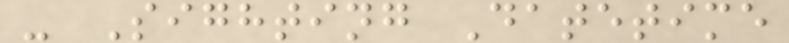- Sighting Datetime
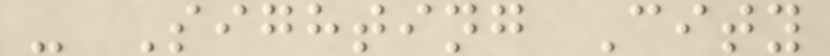- Sighting City
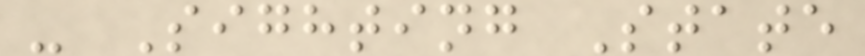- Sighting State
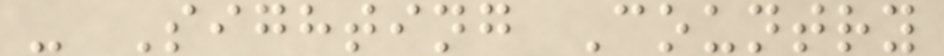- Sighting Country
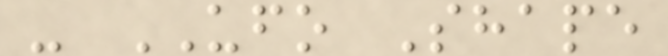- UFO Shape
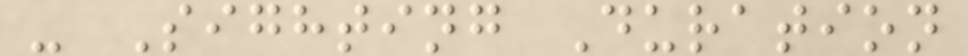- Sighting Duration
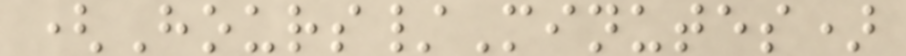(Hours/Minutes)
